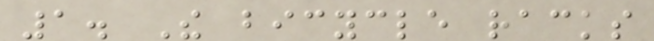1. The bicycle racks
